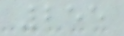255
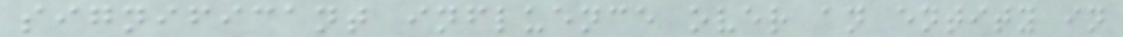significant influence over an entity in
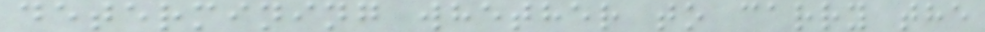determining whether to carry the
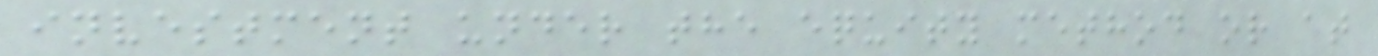investment under the equity method or at
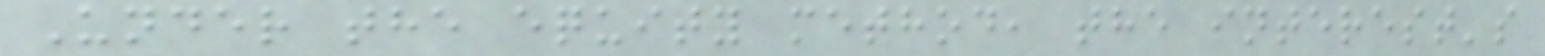Under the equity method, the interest's
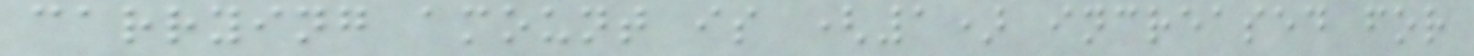carrying amount is (1) increased for
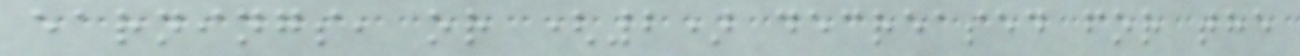earnings, or (2) decreased for the
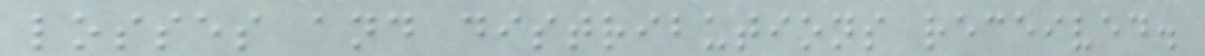losses and distributions received.
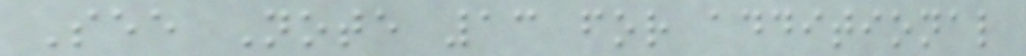See Note 13 for additional
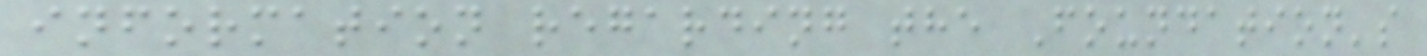information regarding the Foundation's
